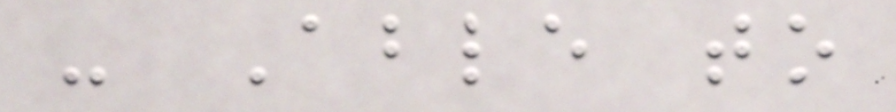- Able to
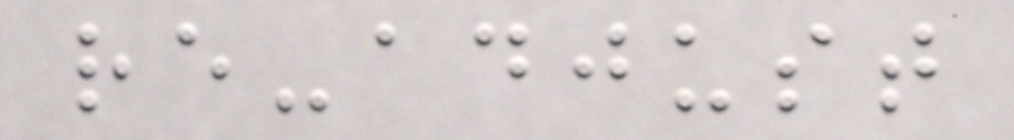re-adjust
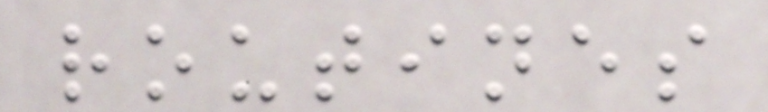routines
